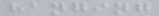hanging
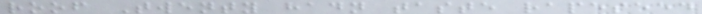roof Twenty hadn taste rapeseed
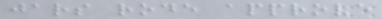jars rode approve
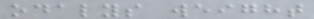odalys weight
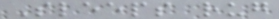Sleeps rug
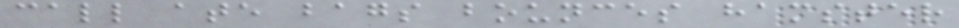call ate bags bounces hamster
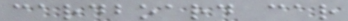cardboard car
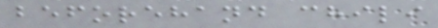beforehand chili
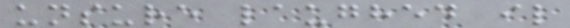unsure laughed il
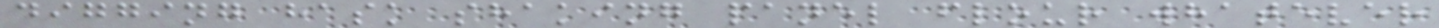digging hask shaking panel flour whatever
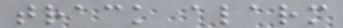track alarm
